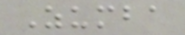Zumba
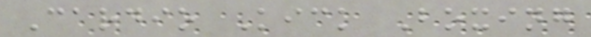Cardio Kick Boxing
